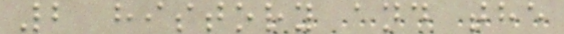2 history and the
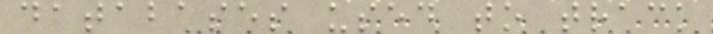databases used to track
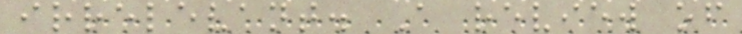irrelevant. A review of
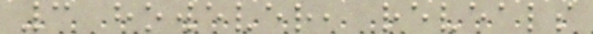3 however, reveals
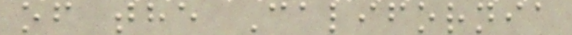of the California
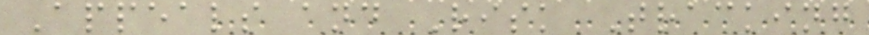Appeals and Risk Tracking
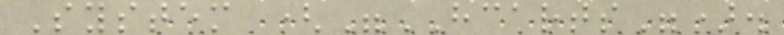System ("HCARTS").
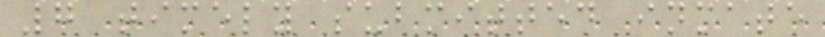7 timely submitted inmate
